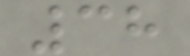38
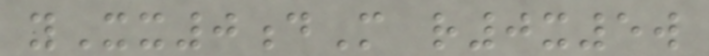yXx0dM r0x5w
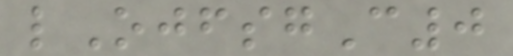lOjfsgC0
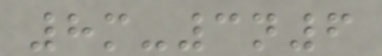8m-3n6
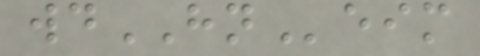wdHNeim
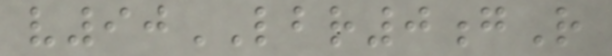v90LBR0gR
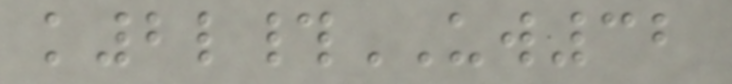k2l#UW32
